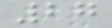27
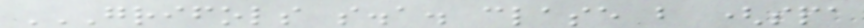GRIFOLS S.A. CLASE B (SPA
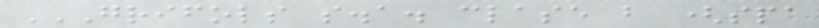GRIFOLS S.A. CLASE B (SPA
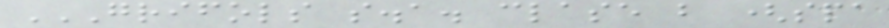GRIFOLS S.A. CLASE B (SPA
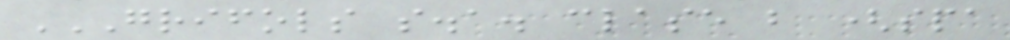GRIFOLS S.A. CLASE B (SPA
